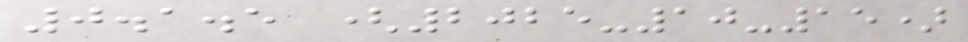0.1.5 (2025-10-15)
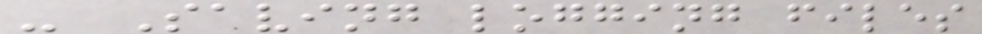- Saving logging files
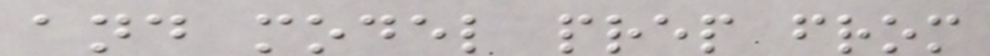and model prep from
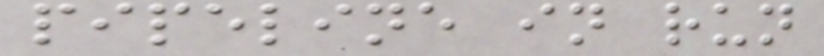pipeline in run
